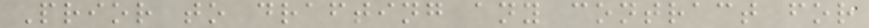Prior to drafting any contract for
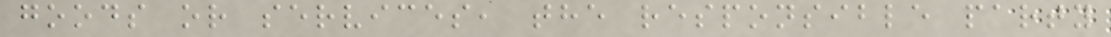goods or services, the responsible party
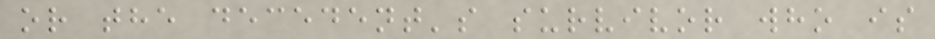or the decedent's survivor who is
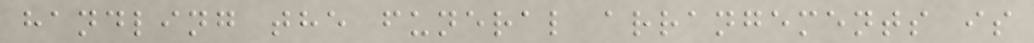handling the funeral arrangements is
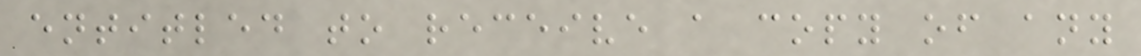entitled to receive a copy of any
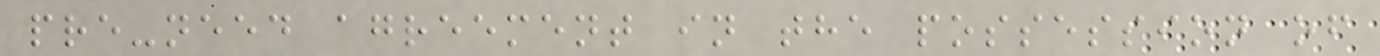pre-need agreement in the possession of
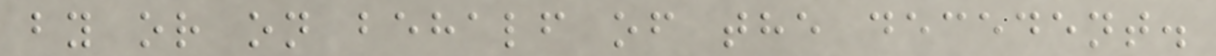by or on behalf of the decedent.
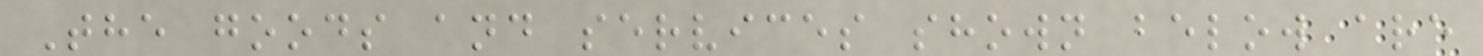The goods and services shown below are
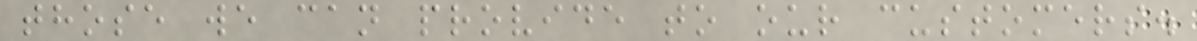those we can provide to our customers.
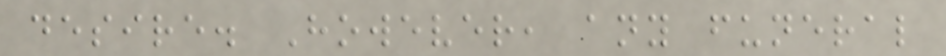desire. However, any funeral
